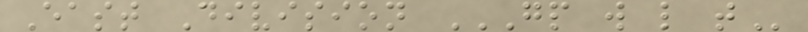East Division GP W L T
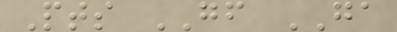Pts GF GA
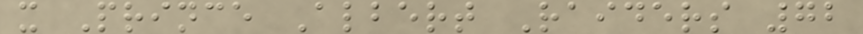x Prince Albert Raiders 72
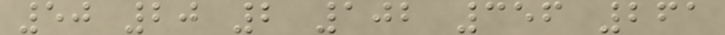50 20 2 102 356 261
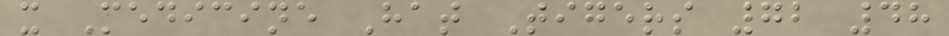x Medicine Hat Tigers 72 48
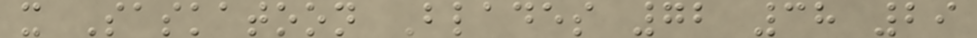x Saskatoon Blades 72 38 29
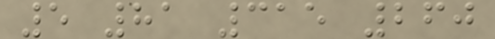5 81 315 260
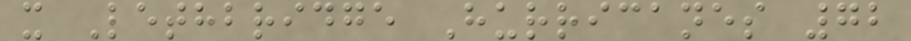x Lethbridge Hurricanes 72
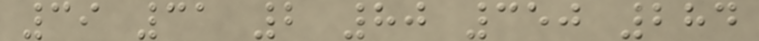39 31 2 80 350 284
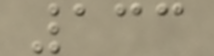133
